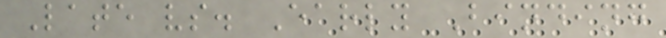Late vs. Early Binding
